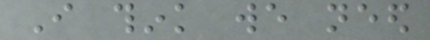I think we need
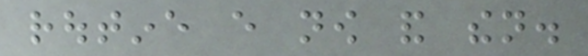routine every now and then.
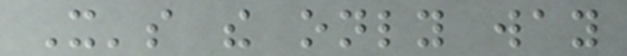It's the only way
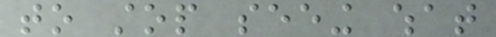to stop seeing what
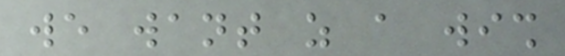we want as a wish
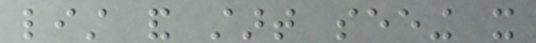list and start seeing it
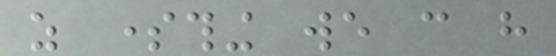as something we can have
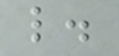like.
